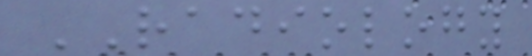RADIOLOGY
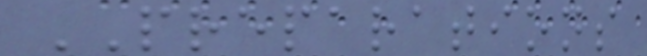PREPARATIONS
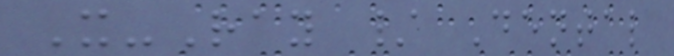X-Ray / Dental
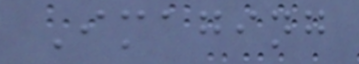Imaging
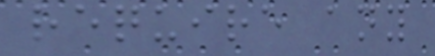require any
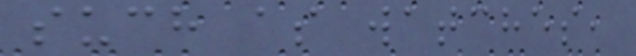such as watches,
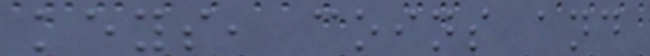keys, coins and
